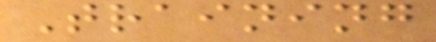Training
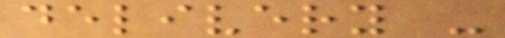delivery -
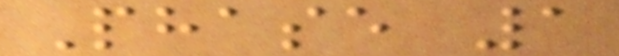Phase 1
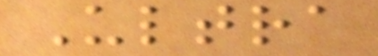Ultra
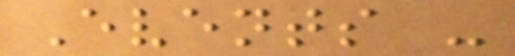Events -
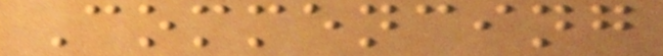Commencing
